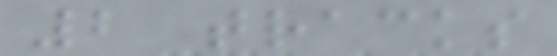2 tracks
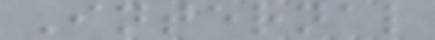Internal
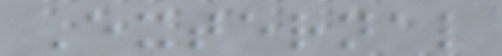External
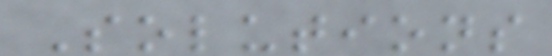Solutions
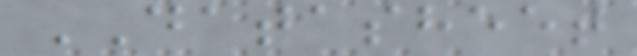DATASHEET
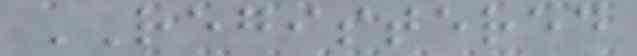REGISTERED
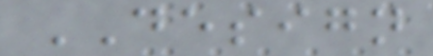DESIGN
